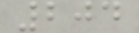204
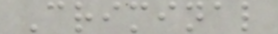Criminal
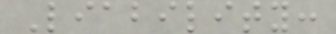Liability:
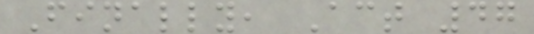Finally, Act 47
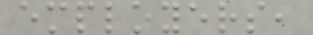employers,
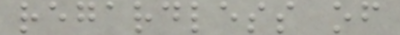regardless of
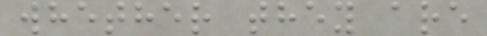whether they are
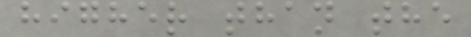higher than the
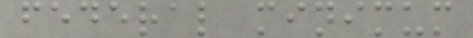federal minimum
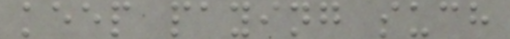keep paying such
